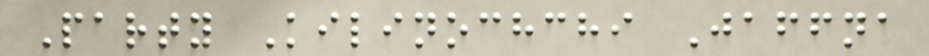Party Kilinochchi Jaffna
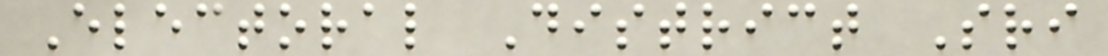Electoral District Sri
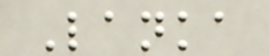Lanka
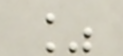%
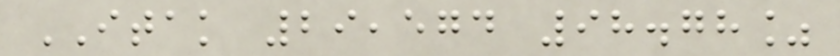ITAK 29,574 98.78%
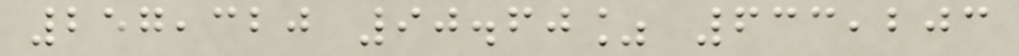257,320 90.60% 633,203
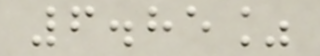6.85%
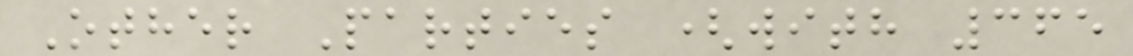Other Parties (with 365
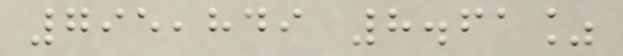795,849 8.61%
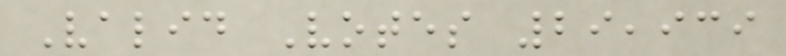Valid Votes 29,939
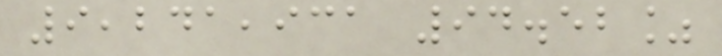9,241,931 94.52%
